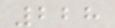228
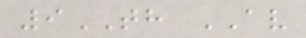9TH AV
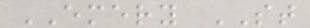EMERY ST
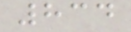834
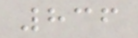836
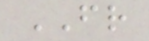FR
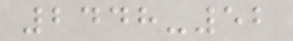2448-52
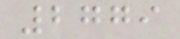2779
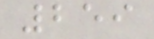259
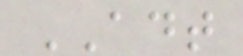ADT
